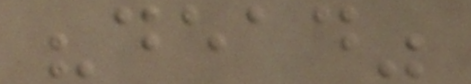"dead"
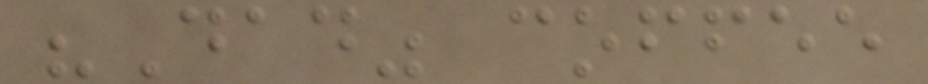"Dad" coffee
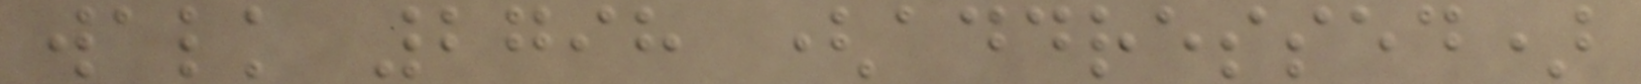walk 2798 (addressed)
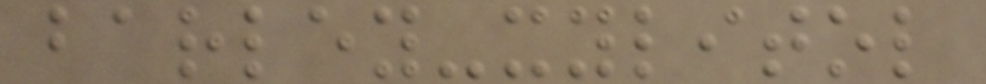barley-xylitol
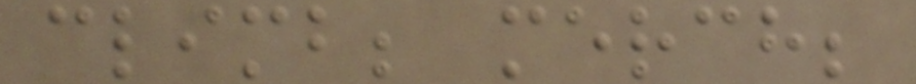climb; merch;
